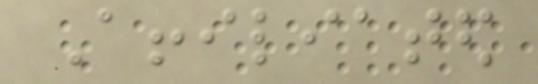Affiliated
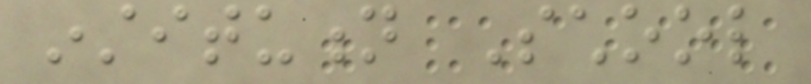institution School
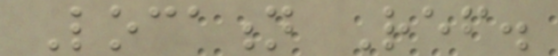Location Ref.
